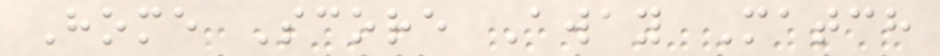Home Score Away Match
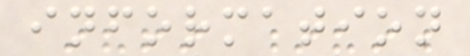information
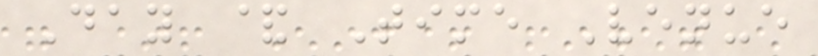Day & Time Venue
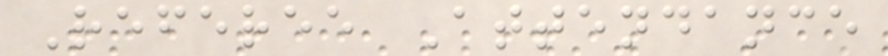Referee Attendance
